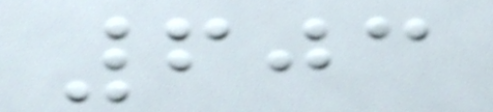603
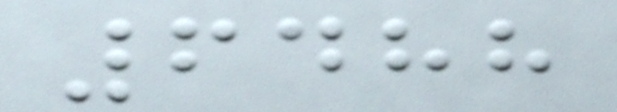6488
